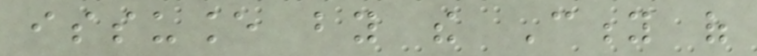issuance by the City of
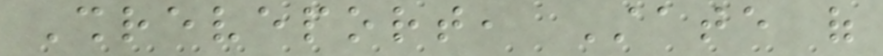Shreveport, State of
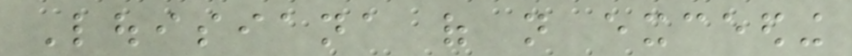Louisiana of not exceeding
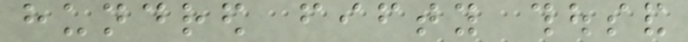hundred fifty thousand
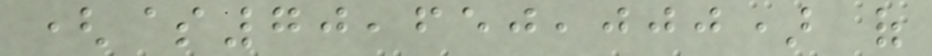($70,650,000) of
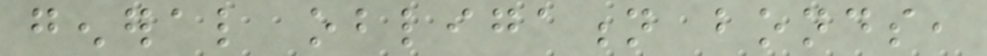general obligation bonds,
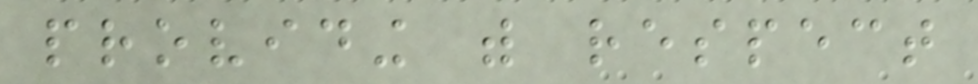providing with respect
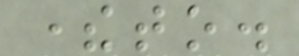thereto.
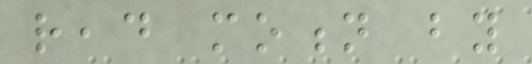read motion by
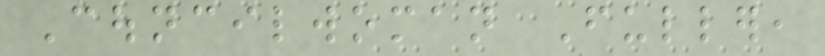Councilwoman Fuller,
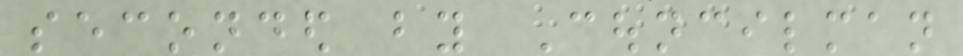seconded by Councilman
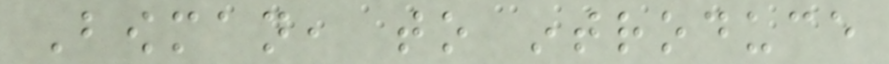Bowman, to introduce
